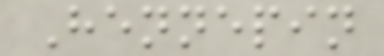Hennepin
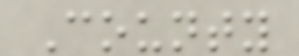County
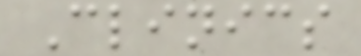Clinics
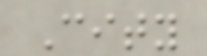City
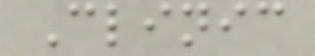Clinic
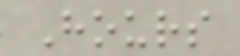Hours
